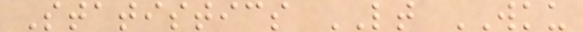Statistics LT WKU
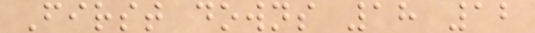First downs 18 12
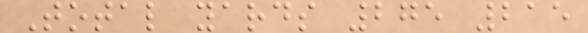Total yards 275 215
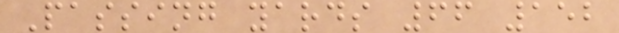Passing yards 66 152
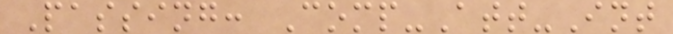Passing: Comp-Att-Int
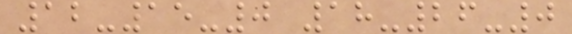12-15-0 18-26-0
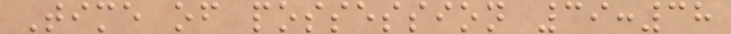Time of possession 39:38
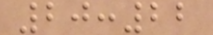20:22
